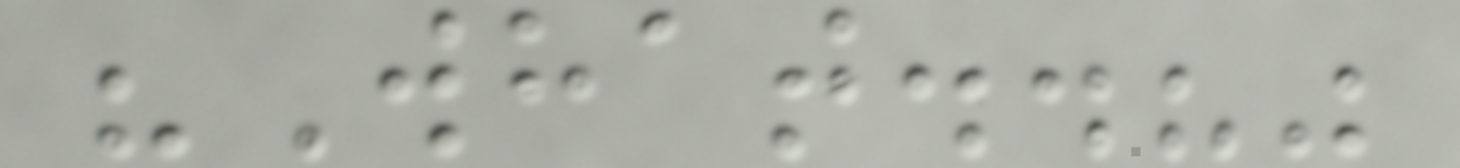"What..?"
